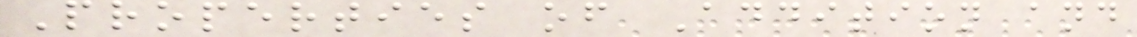Properties of Addition and
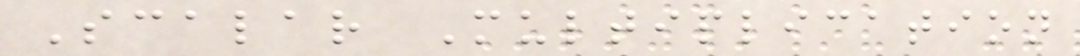Scalar Multiplication
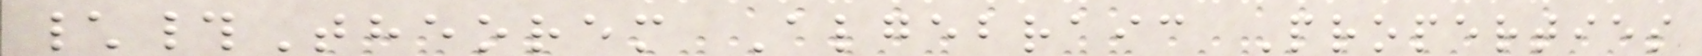\#Theorem Algebraic Properties
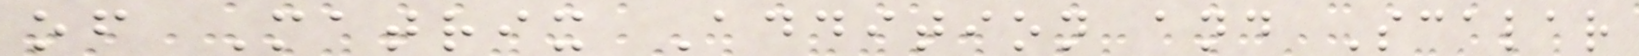of Matrix Addition and Scalar
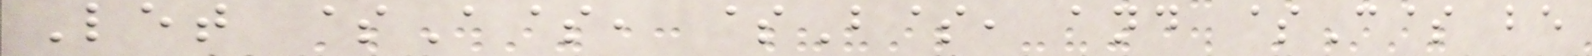Let $A$, $B$, and $C$ be
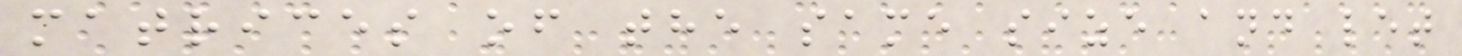matrices of the same size and let
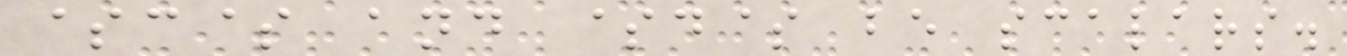$c$ and $d$ be scalars.
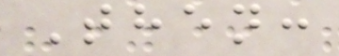Then:
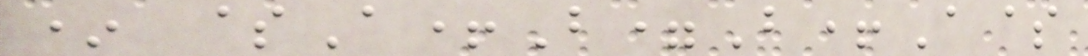* $A+B=B+A$
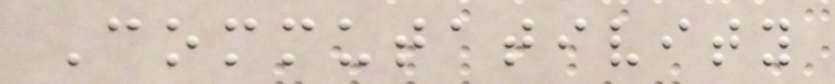Commutativity
